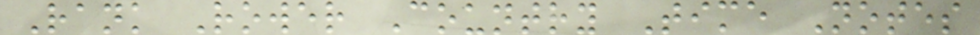Rank Rower Country Time Notes
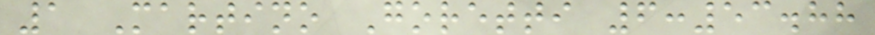1 Martino Goretti 6:53.88
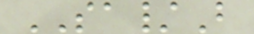SA/B
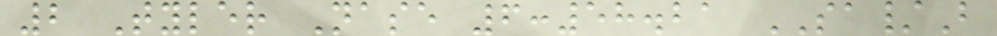2 Tyler Nase 6:58.21 SA/B
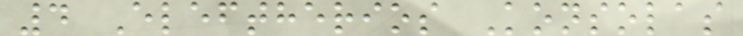4 Eleftherios Konsolas
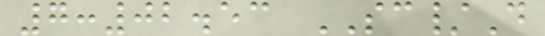7:02.53 SC/D
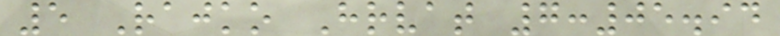5 Rajko Hrvat 7:05.94
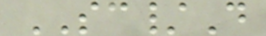SC/D
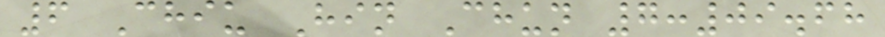6 Chiu Hin Chun 7:09.68
